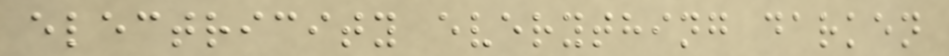electricity everything darken
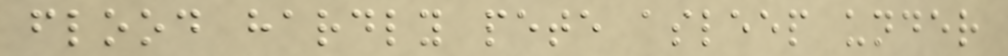flood hardly pete asleep under
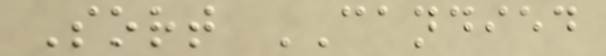Sort CANDIED
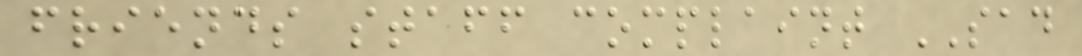friends staff complaint SAD
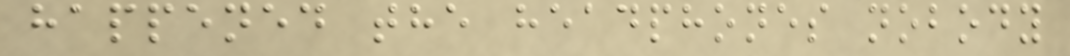happened the headphones nobody
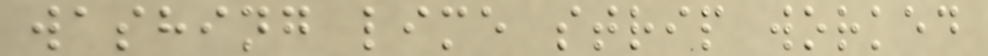washing lime strip worked
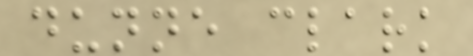dunne clark
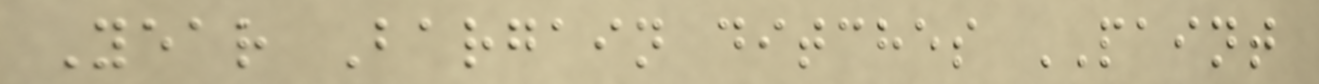Year Bargain ditches PAINT
